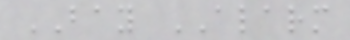BAY ALARM
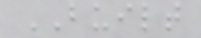BUILT
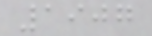1907
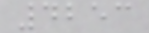4253
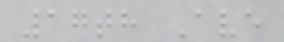17th Ave
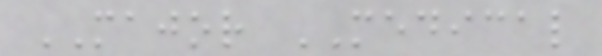MAJOR MEDICAL
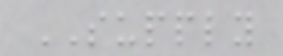SUPPLY
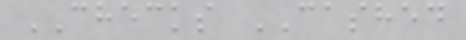CHECKS CASHED
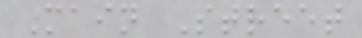Main Street
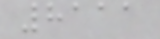8111
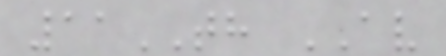11TH AV
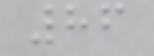86
